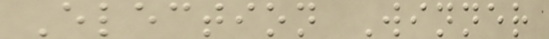Election Winner
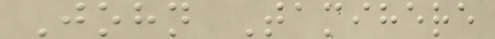John Tamihere
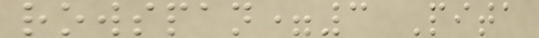rowspan=3 Pita
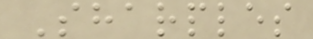Sharples
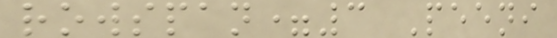rowspan=3 Peeni
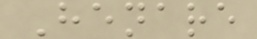Henare
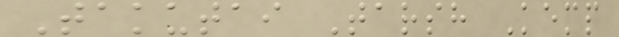Takutai Tarsh Kemp
